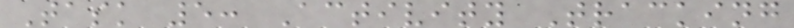Task 5: Activity Tracking
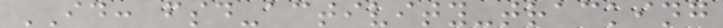ID: fsd-activity-tracking
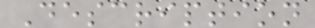Description
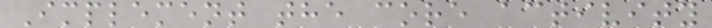Implement the core activity
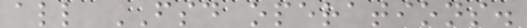all FSD operations.
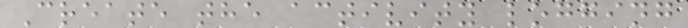Create the activity logging
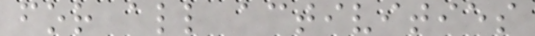for all activities
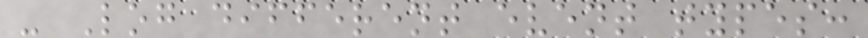- Log different event types:
